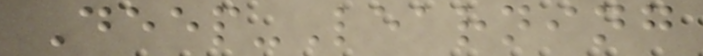Deep-Learning
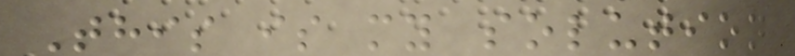This is my solution
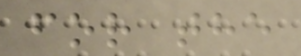for the
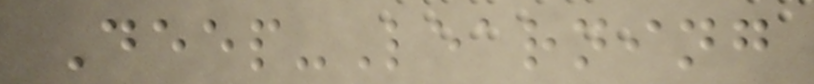Deep-Learning
